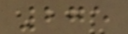275
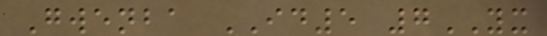Gwenba ID5 7YX
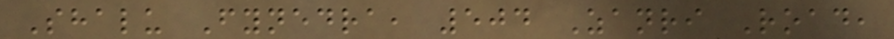Shalu Fynedra, 504 Zanri Road,
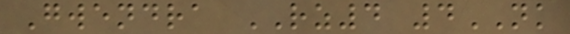Gwendra RZ4 4NK
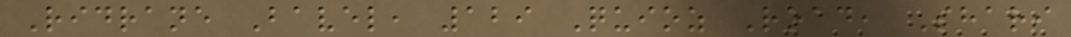Ridrane Bavel, 129 Quioz Road, Shari
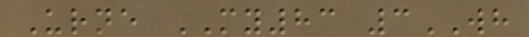Urne MY83 3WH
